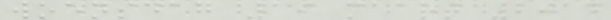woensdag 19 maart 2014
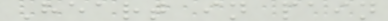Heart in pain
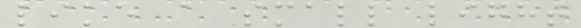like a small light
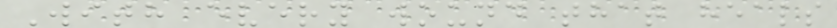With every wound that heals
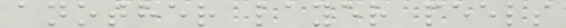another layer peels
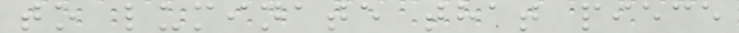to luminate that piece
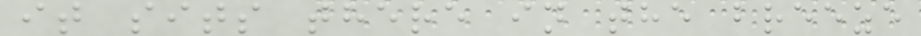it sits there in the breeze
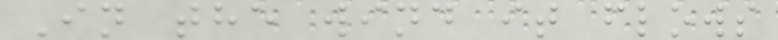In the wind it flows
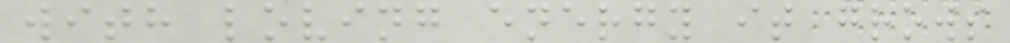with loving energy it grows
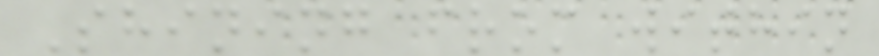Shining from within
